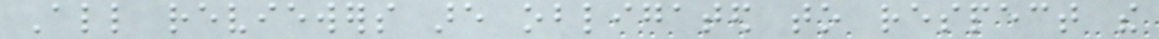All reviewers are obligated to respect the
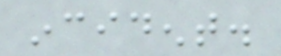incident.
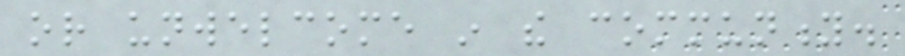or unwelcome in the community.
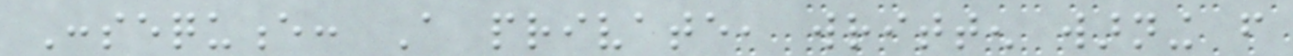Consequence: A private, written warning from
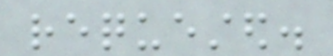requested.
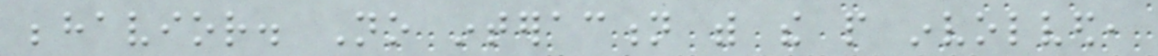behavior. No interaction with the people involved,
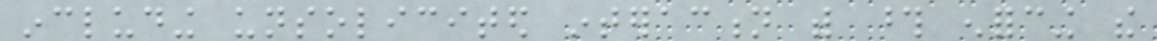including unsolicited interaction with those enforcing the
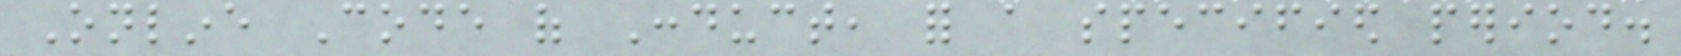Online Code of Conduct, for a specified period.
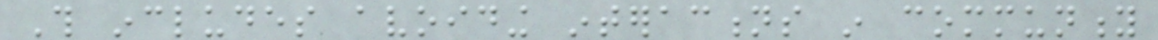This includes avoiding interactions in community
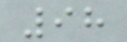98
